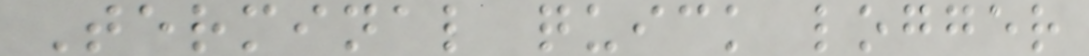Terminal quick logger
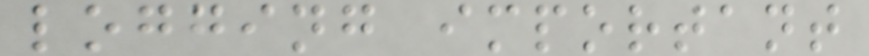logging important
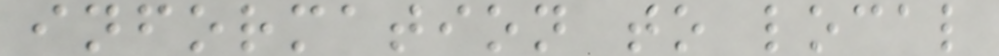information to local
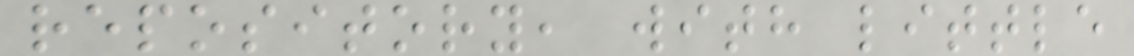repository, with little
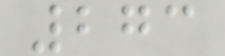273
